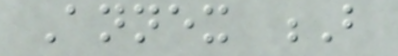Annex B
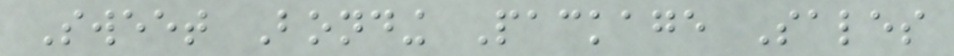Sweet Bonding Package Sales
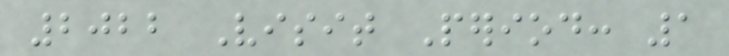2022 Visit Period: 1
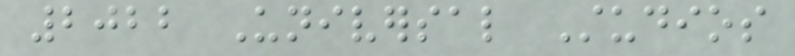2022 Universal Studios
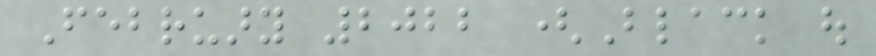February 2022 (Black out
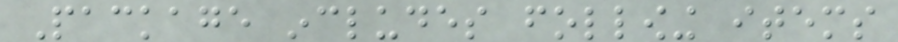Package includes following items
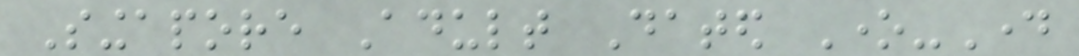Singapore Adult Dated One-Day
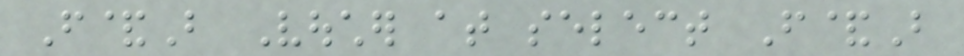F&B Voucher at select F&B
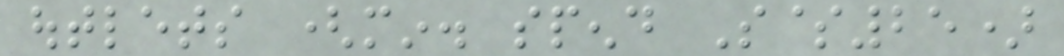outlets (min. spend S$25)
